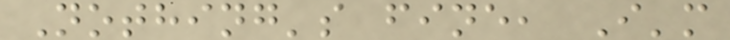Nothing's fine, I'm
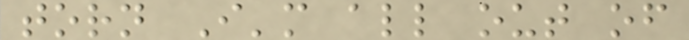torn I'm all out of
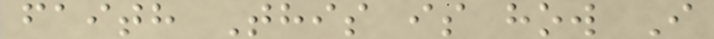faith This is how I
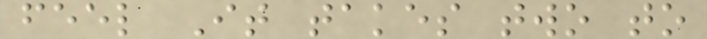feel It takes two to
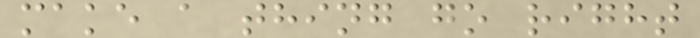make a thing go right
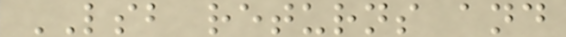LSB returns and
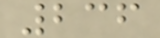236
